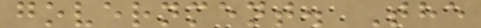government. The
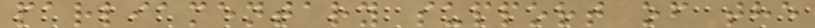parliamentary support of the
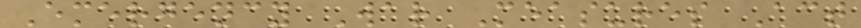Emergency War Measures Act
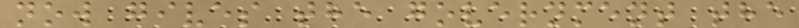now gives the government the
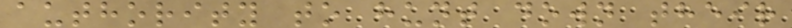authority to hunt down their
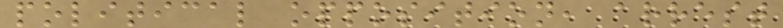political opposition, arrest
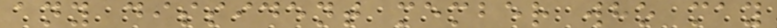any dissident member who may
